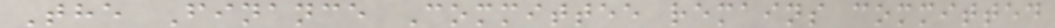The Finance Committee remains committed
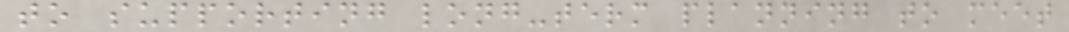to supporting long-term planning to meet
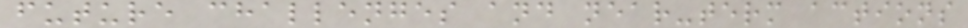future challenges and near-term actions
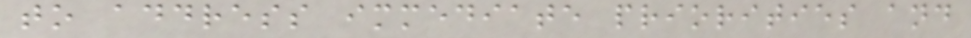to address immediate priorities and
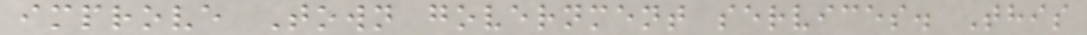improve Town government services. This
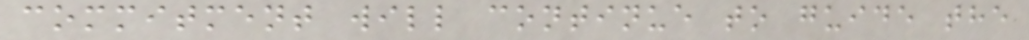commitment will continue to guide the
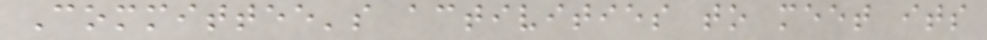Committee's activities to meet its
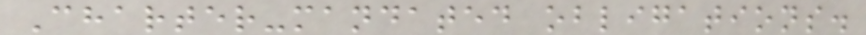Charter-mandated obligations.
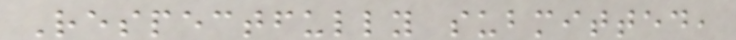Respectfully submitted,
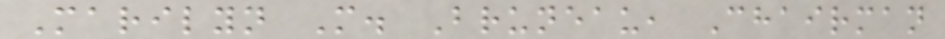Marilyn M. Bruneau, Chairman
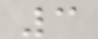3
